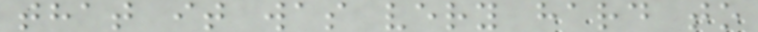that it was very hard to
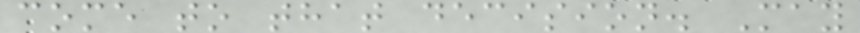come to that decision. May
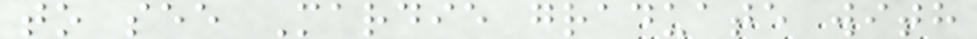to see Mardie graduate with
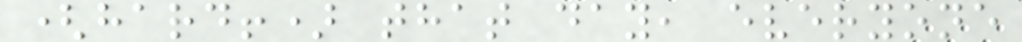(hard!) that day, everyone
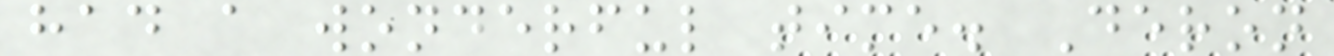had a wonderful time. Deron
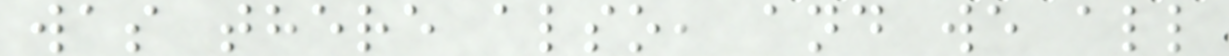was there also, and we all
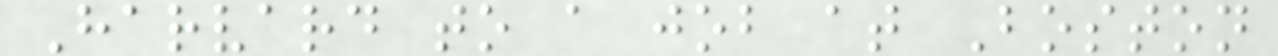Harvard to a job at Boston
